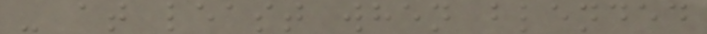- at least when blended
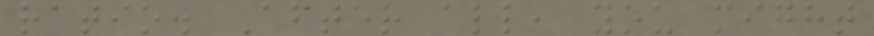ratio. After all, you might
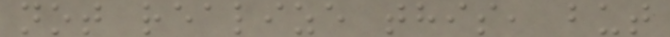not realize this, but
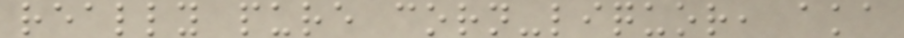really pure corn-liquor, aka
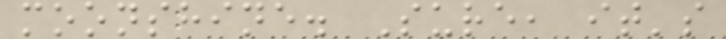moonshine. Sure, it's
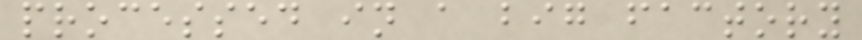processed in a big factory
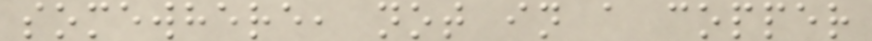somewhere, not in a copper
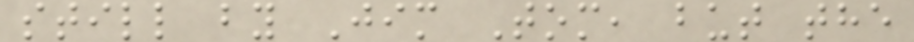still by Jim Tom, but the
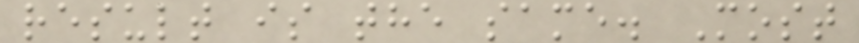result is the same. Most
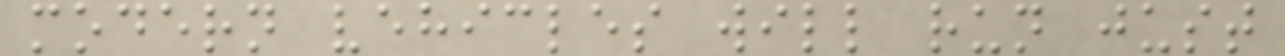modern vehicles will run just
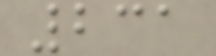231
